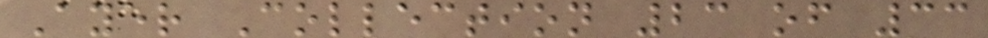Ayer Collection 23 of 33
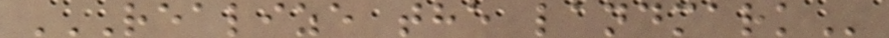REALIZE THE LANDMARK
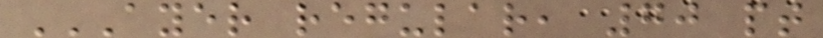AYER REGULAR, 70 PT
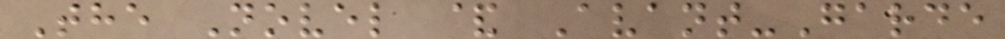The Novel & Avant-Garde
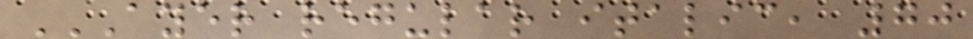AYER REGULAR ITALIC, 70
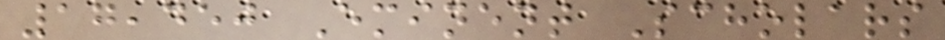17,450 Eminent Scholars
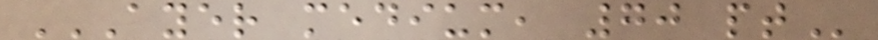AYER MEDIUM, 70 PT
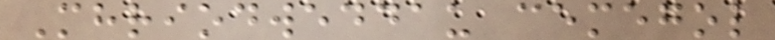Mhriodweddau cemegol
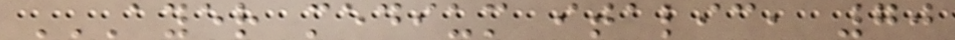AYER MEDIUM ITALIC, 70
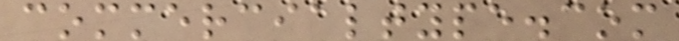commercialtype.com
